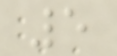5
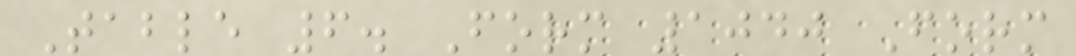Table 6. Form 1040 Form
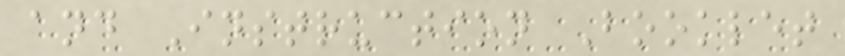and Instruction Booklet
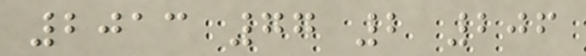2013 77 2 206
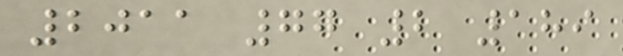2011 77 2 189
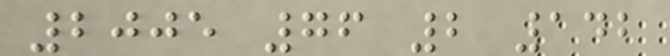2005 76 2 142
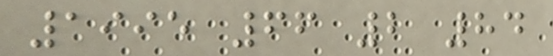1995 66 2 84
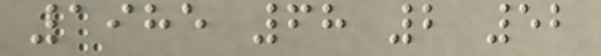1985 68 2 52
